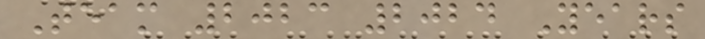Team 2023 2024 Years
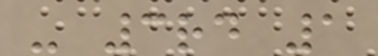- 3rd 1
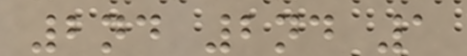2nd 2nd 1
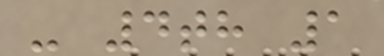- 4th 1
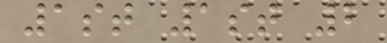1st 1st 2
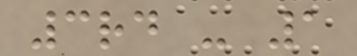3rd - 1
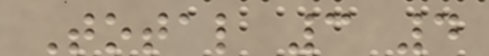Total 3 4
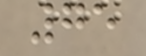75
